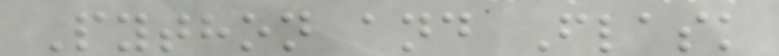Python and Flask
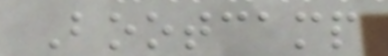Bootcamp
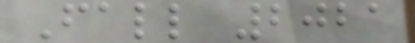Fall 2021
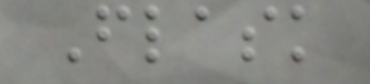Flask
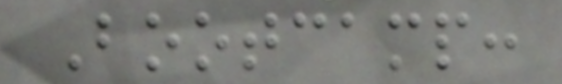Bootcamp:
